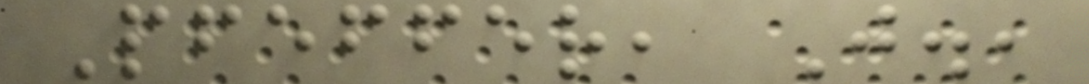Pfeffer, J.,
